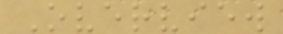Overview
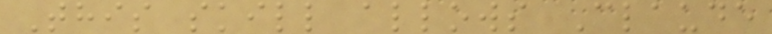This skill allows Claude
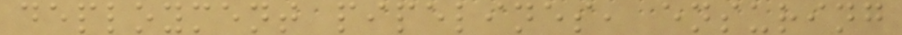deployment pipelines, ensuring
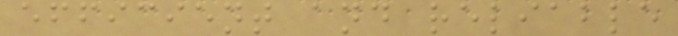efficient and reliable
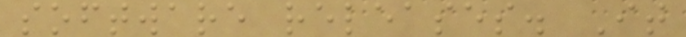software releases. It
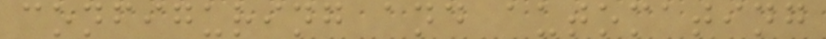configuring and automating
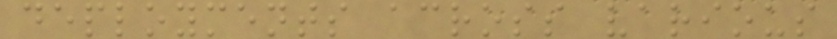deployments across various
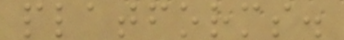platforms.
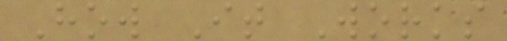How It Works
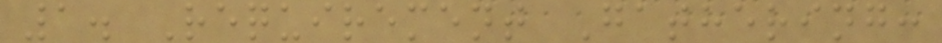1. Requirement Gathering:
